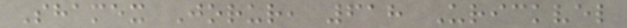Shamex Jorur, 618 Urickvel
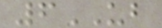6UB
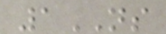1NS
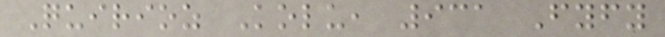Quirioz Kolu, 931 Fyfy
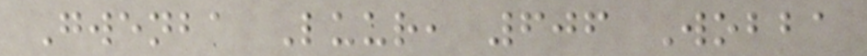Gwenba Luur, 606 Wobba
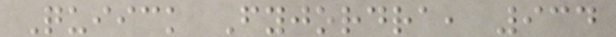Quiick Fyjordra, 934
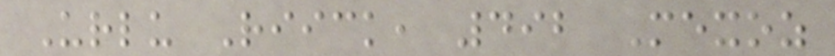Urlu Riick, 492 Mexoz
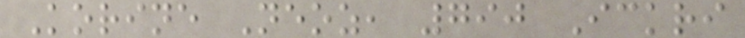Korine Neoz, 790 Ickri
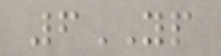6YP
